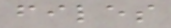files
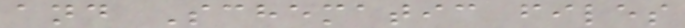and Schematic files
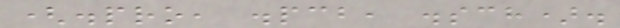(.pro, .pcb, .sch).
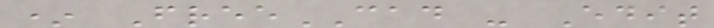* FreeCAD - Edit
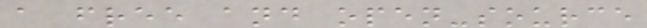a free and open-source
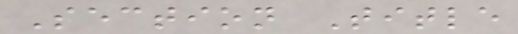Section Title
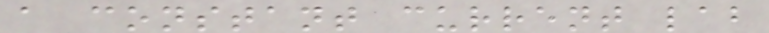a constant current lab
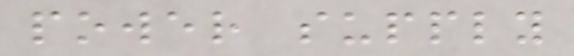power supply
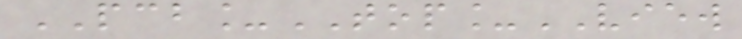PCB_TOP_VIEW
